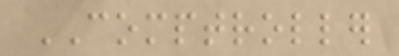COMPTROLLER
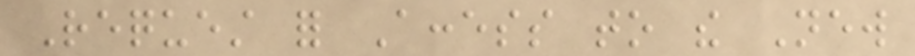Request for Access to the New
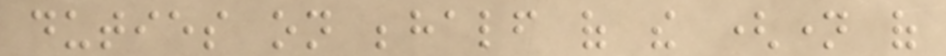duties on behalf of the (name of
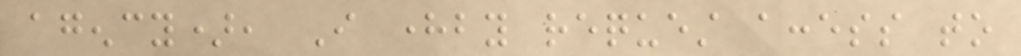agency), I hereby request access to
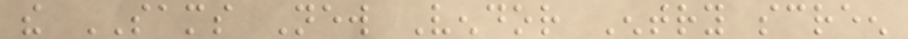the SAMS New Vendor Entry screen
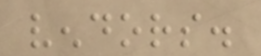vendors.
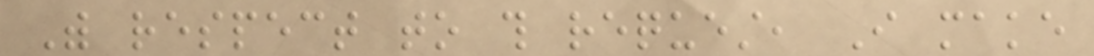With respect to this request, I make
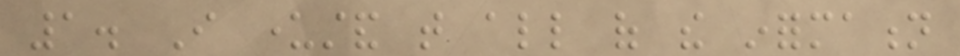1. I understand that all of the information
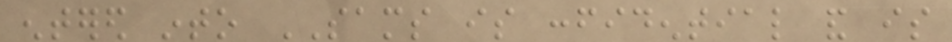entered into SAMS is confidential and is
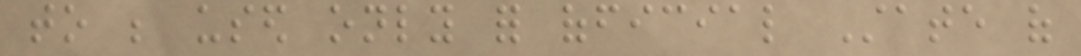to be used only for official State of
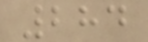284
